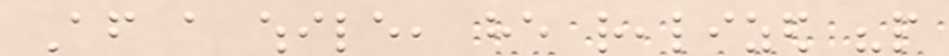After a while, he realized "people
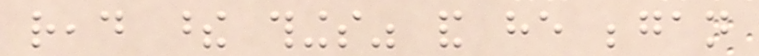read these things" and he began
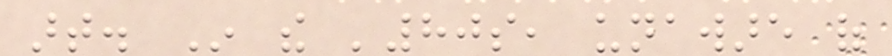art. In the '80s, unaware of
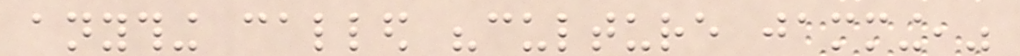anything called "culture jamming,"
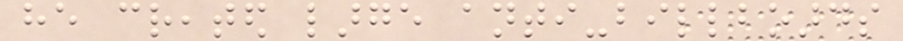he created large anti-billboards
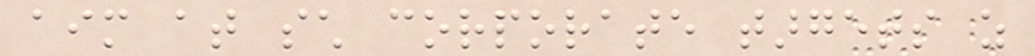aim at such corporate targets as
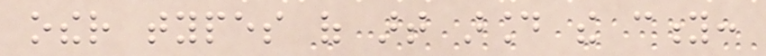other types of art around the city:
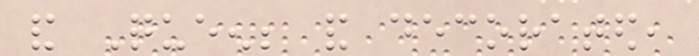and Queen; and decorated,
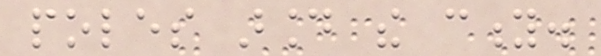poles around the city.
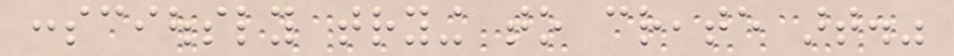consciously trying to create art."
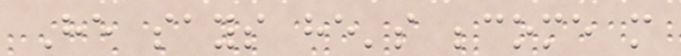He says he's become more
